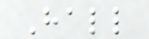Hall
